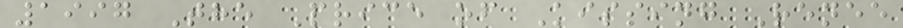1997 The Price of Kissing Renee
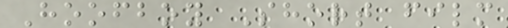Hoofboy Short film
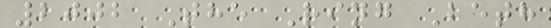2002 The Ring Beth
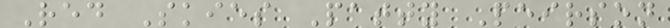Red Skies Patty Peirson
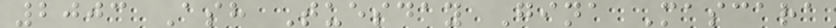2003 Ash Tuesday Gina Mascara
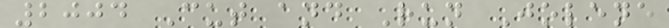2004 Cut and Run Jolene
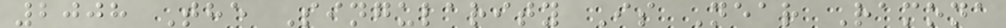2008 The Singularity Is Near Ramona
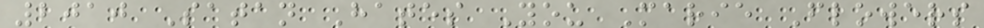2010 Satan Hates You Marie Flowers
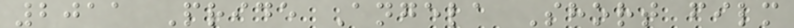2011 Pride Angela Short film
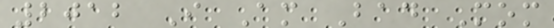2012 I Am Bad Mom
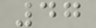47
